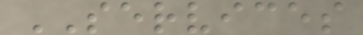SERVICES
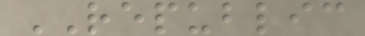REPUBLIC
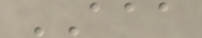AAA
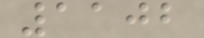1102
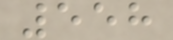558
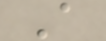A
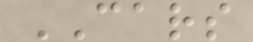CARS
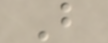B
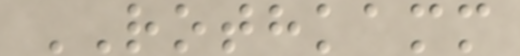ROTHKAMM
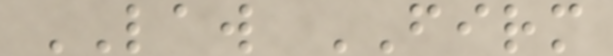LAW FIRM
